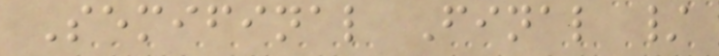Semifinal Final /
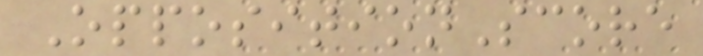OppositionScore
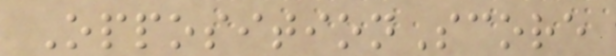OppositionScore
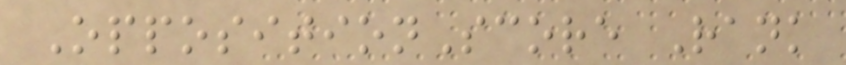OppositionScore Rank
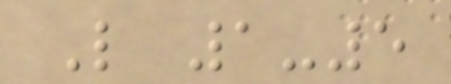L 1-5
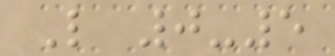L 0-5
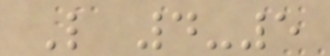L 4-5
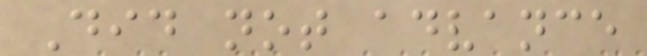Did not advance
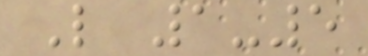L 1-5
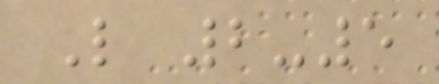L 2-5
